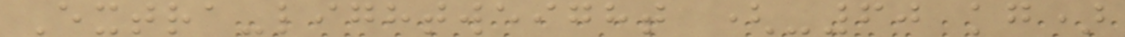Extra-lightweight (-60 kg)
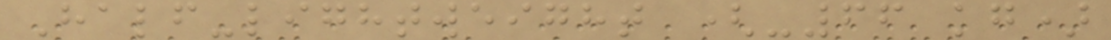Half-lightweight (-66 kg)
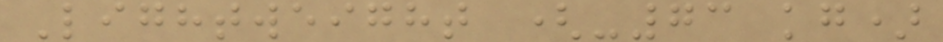Lightweight (-73 kg)
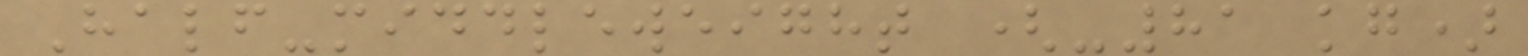Half-middleweight (-81 kg)
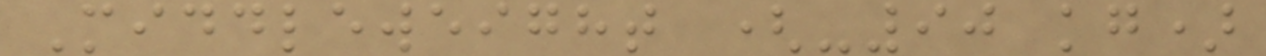Middleweight (-90 kg)
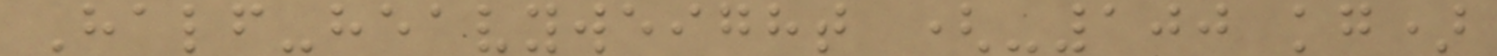Half-heavyweight (-100 kg)
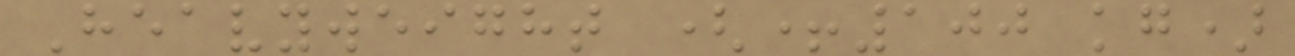Heavyweight (+100 kg)
